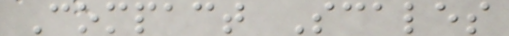Compact Scales
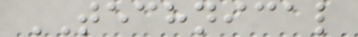TECHNICAL
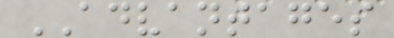ADVANTAGES
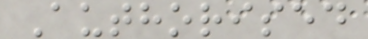Authorised
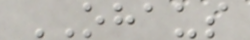OHAUS
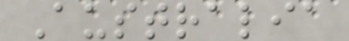Australia
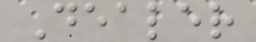Dealer
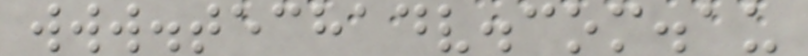www.techadv.com.au
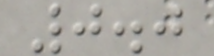0.0
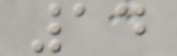14
